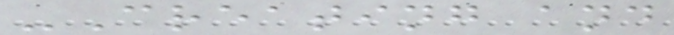-Creating and
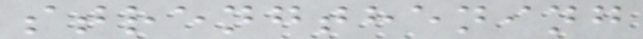strengthening
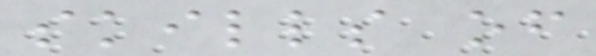skills of
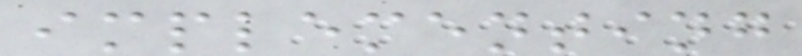implementing
